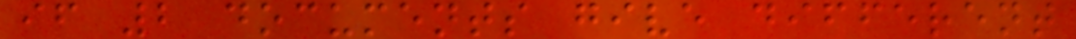if 2 documents give different
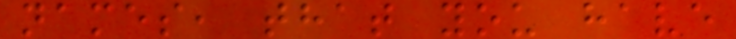names, that you have
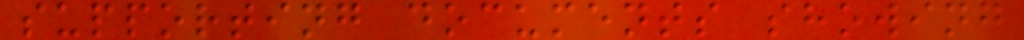supporting documents showing
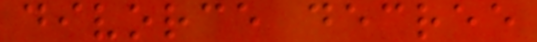divorce decree
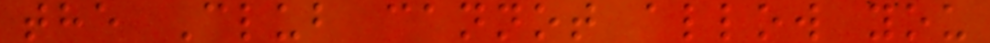the Club cannot allow you
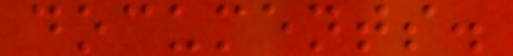documents.
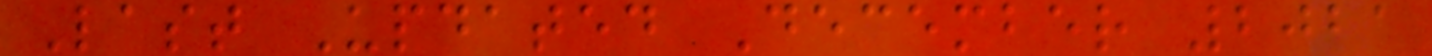Last Updated December 2021
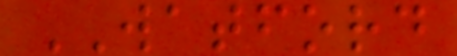WATFORD
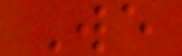We
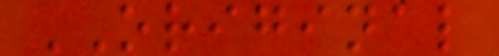ORIGINAL
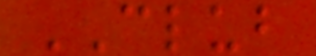CLUB
